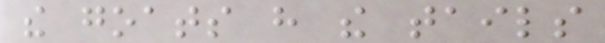the goats have the tails
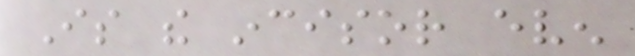Is the incisor even
